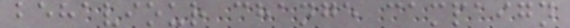behaviour change campaign
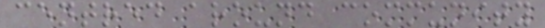centred around community
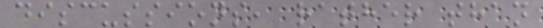discussions, rather than
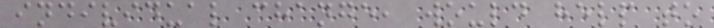individual change, would help to
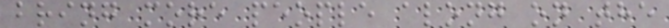bring more people along on the
